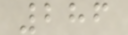286
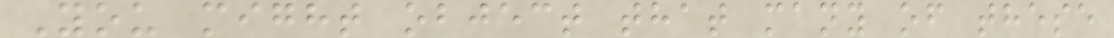You might object that many of these
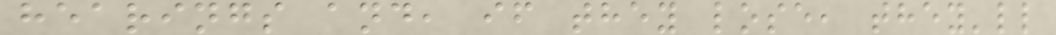hearings and, if they lose, they'll
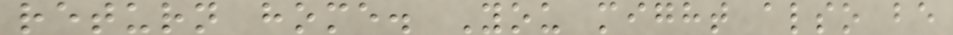return home. You might also be
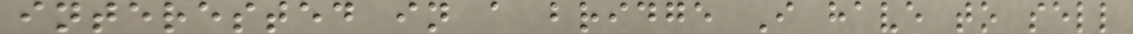interested in a bridge I have to sell
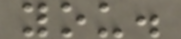you.
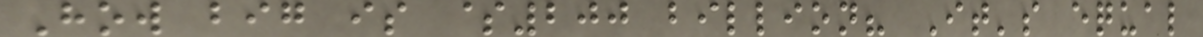How big is $200 billion? It's equal
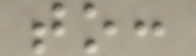to:
